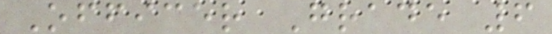Officer Grade 6
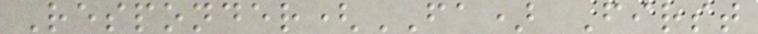Responder(FA) First
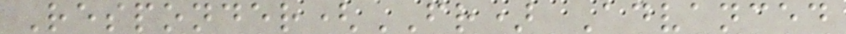Responder(FR) Advanced
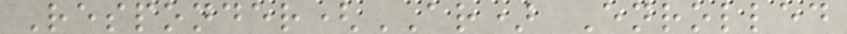Responder(AR) Enrolled
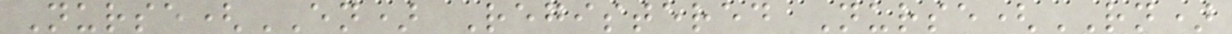Nurse(EN) Registered Nurse(RN)
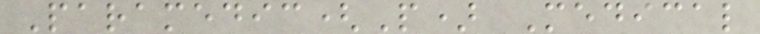Paramedic(P) Medical
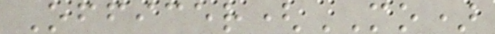Officer(MO)
